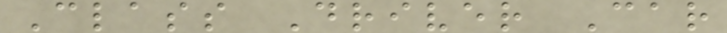Class Driver Car
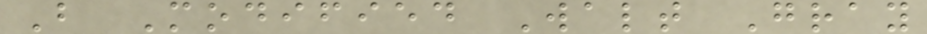B Modified Walt Gray
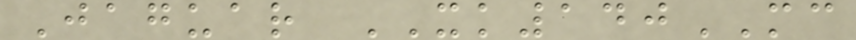Jaguar XK140MC
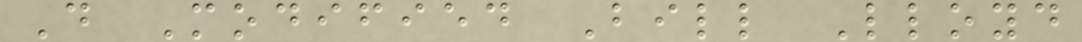D Modified Bill Lloyd
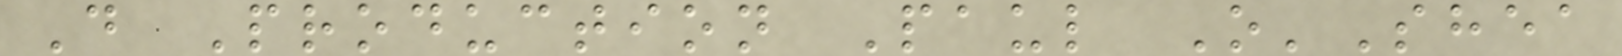D Production Paul O'Shea
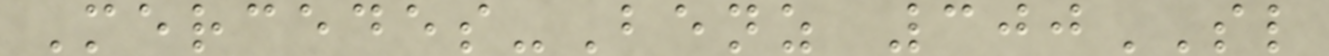Mercedes-Benz 300SL
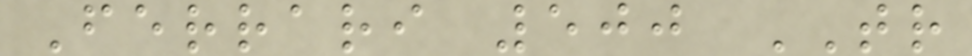Ferrari 500 TR
